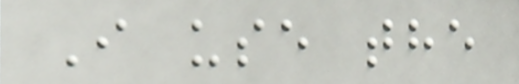I use the
